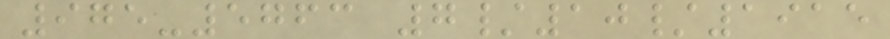975-5763 7/10/1915
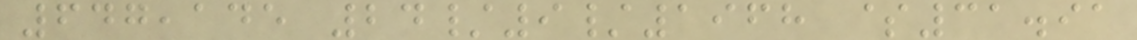647,145 24/9/1968 $31.91
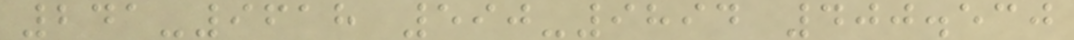241-9618 590-9894 400.530
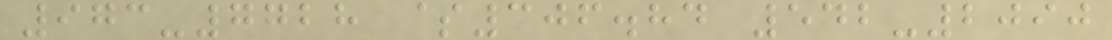973-7728 $306.84 542-2090
